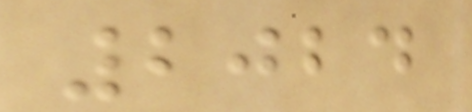2024
